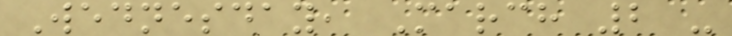Wednesday, March 2 -
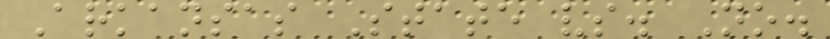Arkansas State vs. No.
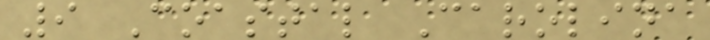9 Coastal Carolina
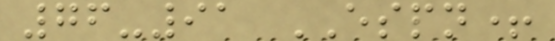76-91 ESPN+
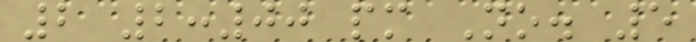2 2:00 pm No. 5
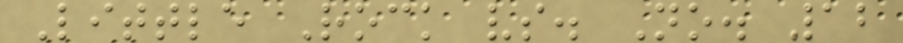Little Rock vs. No. 12
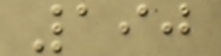190
